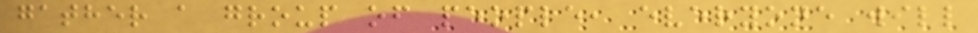gather a group of people, everyone will
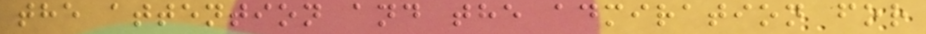the attention and the admiration for
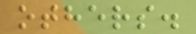others.
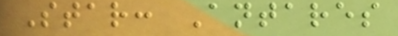Star: Antares
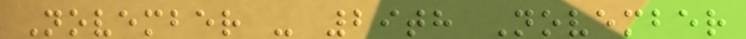November - 29th November
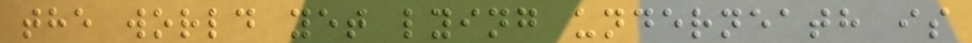the world yet lying underneath is
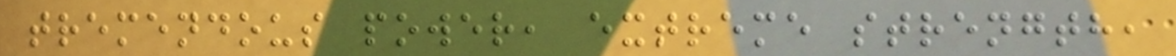tremendous power, extreme strength,
